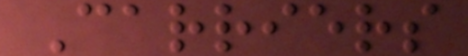Carriers
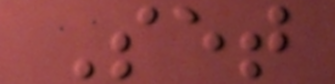Set
